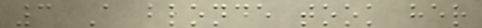3 A blonde took her
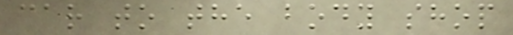car to the body shop
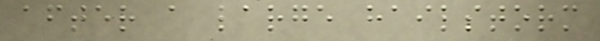after a large hailstorm
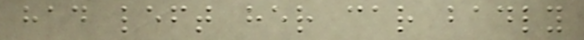had left her car badly
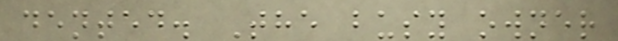dented. The busy owner
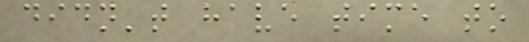didn't have time to
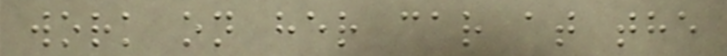work on her car at the
